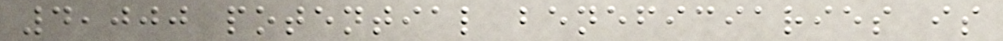4,000 potential beneficiaries is
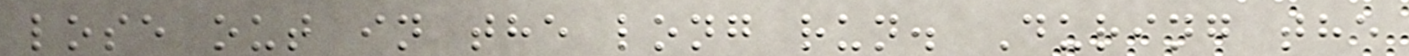lose out in the long run. During the
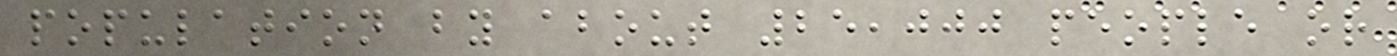population by about 25,000 people or
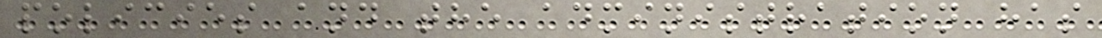policies and the administration has
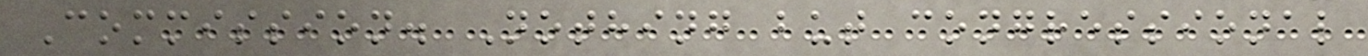Commission. Nothing but congressional
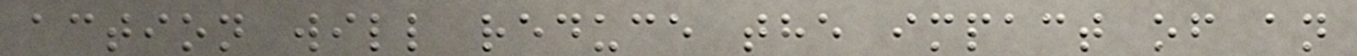action will reduce the impact of an
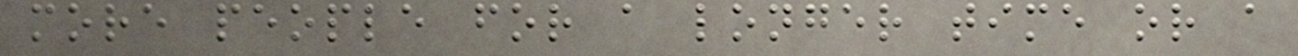more people for a longer time or a
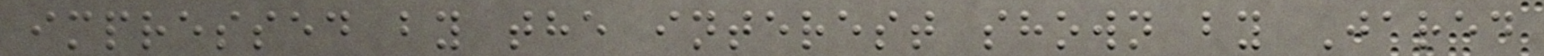impressed by the interest shown by Jared
